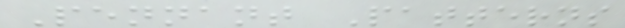Pennant Patterns
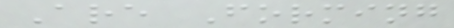Are Forming
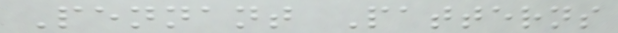Pennant Patterns
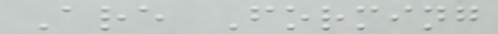Are Forming
